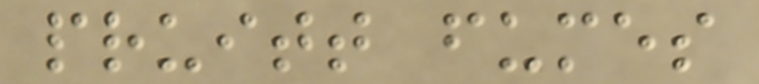pruitt fumes
